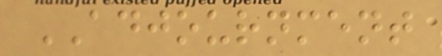ADJOURNMENT
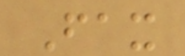Fax
